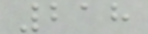218
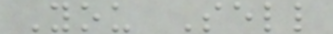You Sell
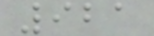921
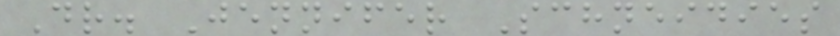Dr. Jennifer Schneidies
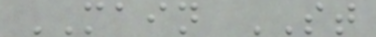MAIN ST
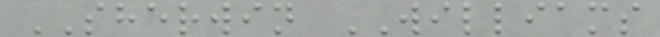SHERWIN WILLIAMS
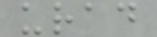urad
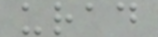urad
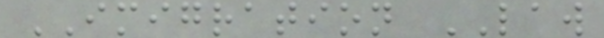IMIGRATION LAW
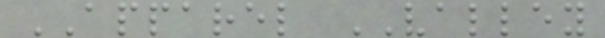APPAREL VALLEY
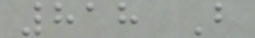818 B
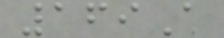169A
